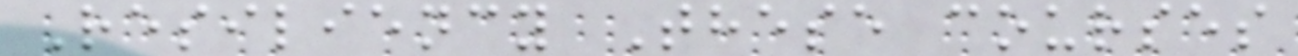Resiliency These courses
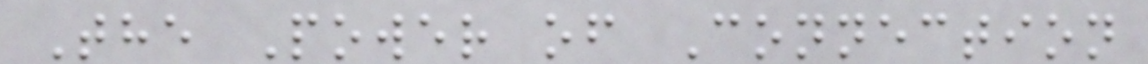The Power of Connection
